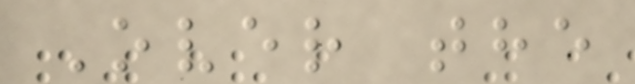Over the
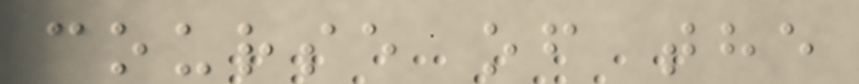course of the
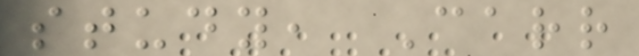study, Carr
